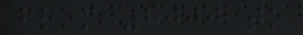from 2000 to
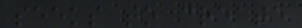seeks to create
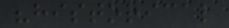"historical
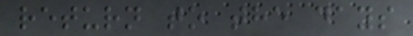return to the days
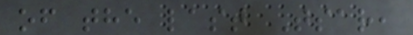of the last Tsar,
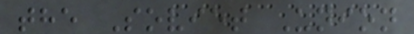the Soviet Union
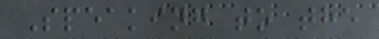Speaking to the
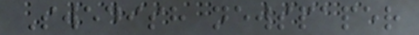Swedish newspaper
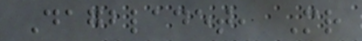Dagbladet, Mr
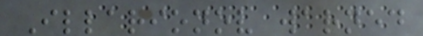Illarionov warned
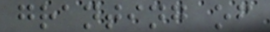granting of
